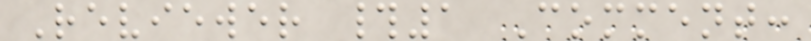Reviewer #1 Comment:
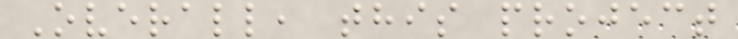Overall, this project
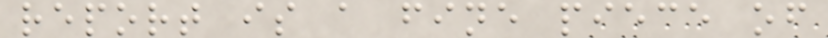report is a fine piece of
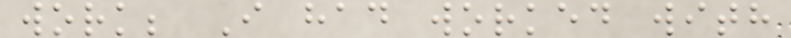work; I had worked with
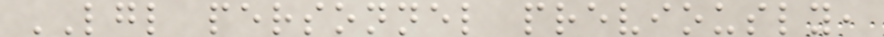LGL personnel previously,
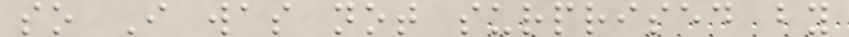so I was not surprised by
